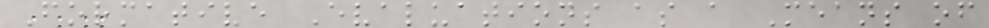Formative Evaluations as a Means of
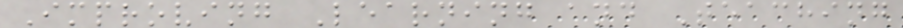Improving Learning and Teaching
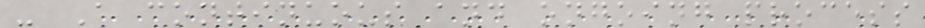- A continuous and ongoing process
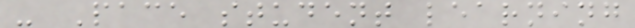- Pace student learning
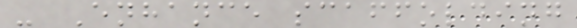- Enhance scaffolding
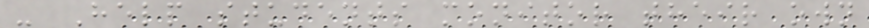- Help students monitor their own
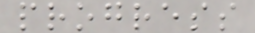progress
